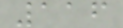116
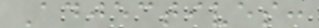Adjectives:
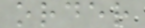order
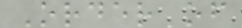Order of
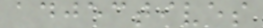adjectives
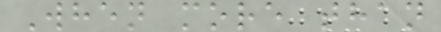When more than
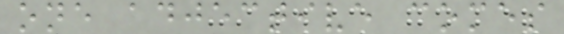one adjective comes
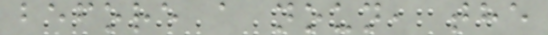before a noun, the
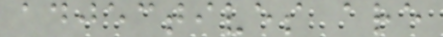adjectives are
